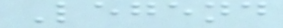Legend
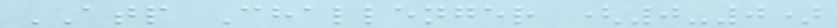ATP Challenger (0-0)
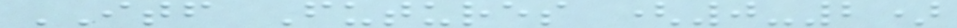ITF Futures (0-2)
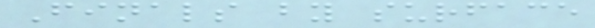Finals by surface
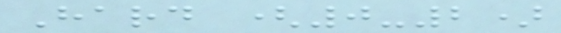Hard (0-2)
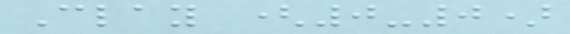Clay (0-0)
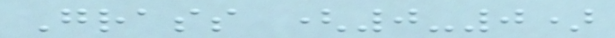Grass (0-0)
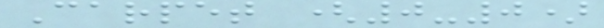Carpet (0-0)
